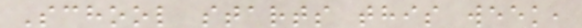School starts this week,
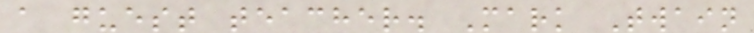a guest teacher. Mark Twain
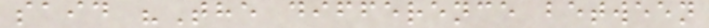said "The difference between
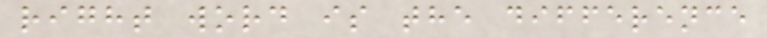right word is the difference
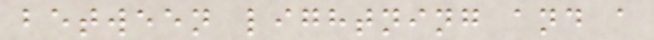between lightning and a
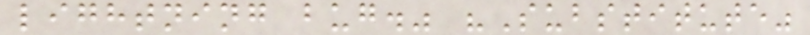lightning bug." "Substitute"
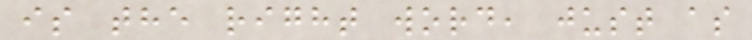is the right word, just as
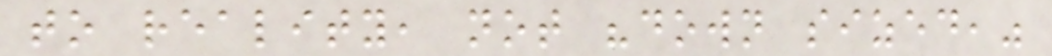to reality, not "down sized,"
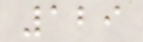129
